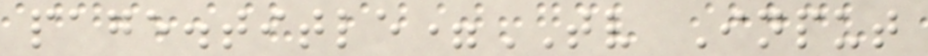page.title=TV Input
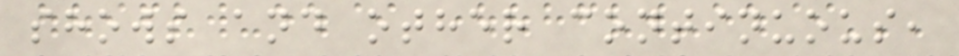shows and other continuous,
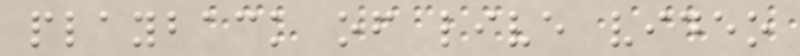playback of live video
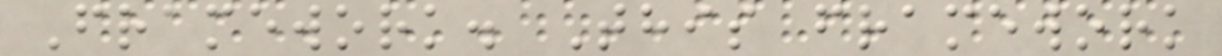Framework. This framework
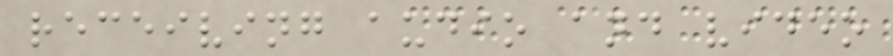receiving audio and video
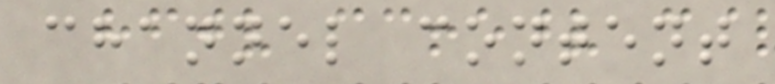channel content
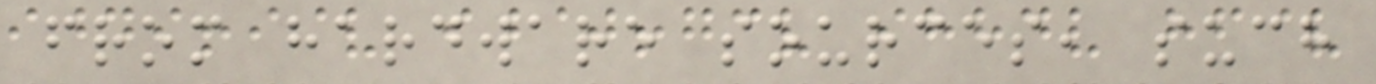from hardware sources, such
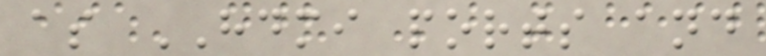as HDMI ports and
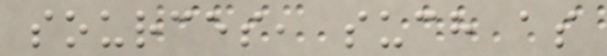sources, such as
